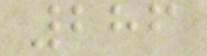286
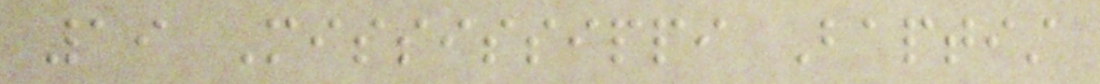19 Mississippi Baptist
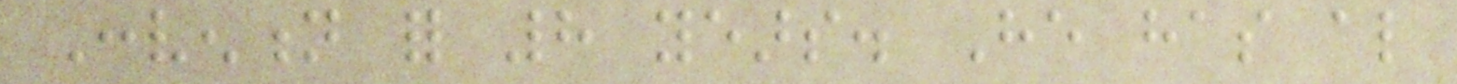Convention for 8 years. He has also
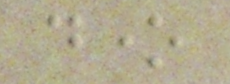done
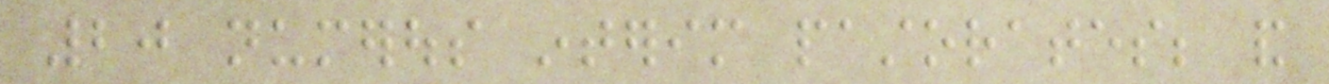20 numerous interim pastorates; and
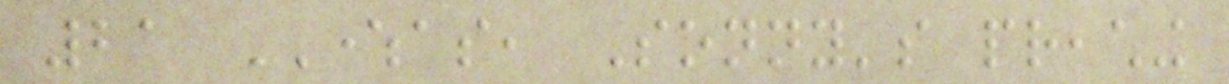21 WHEREAS, Sonny's preaching
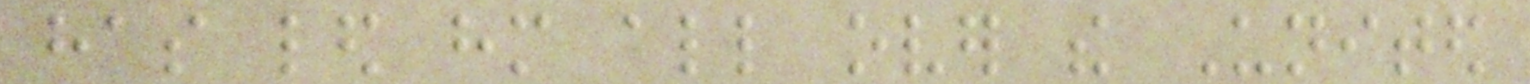has led him all over the United
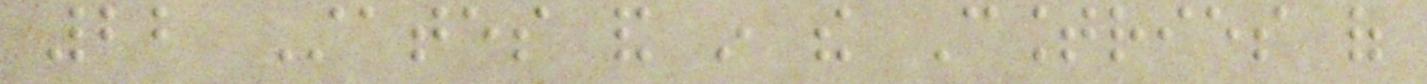22 States and in the Countries of
